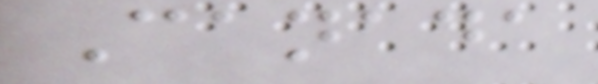Canada
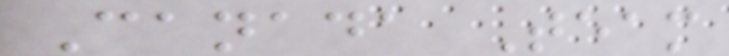Canada Team
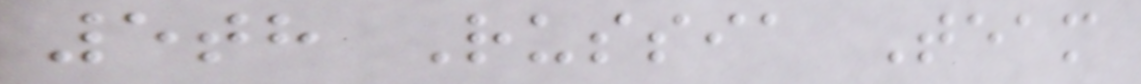5th Russia Team
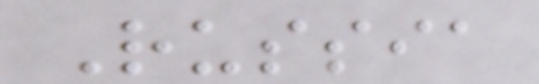Russia
